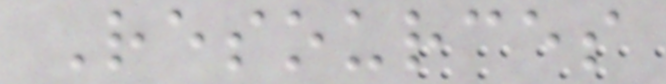Resources
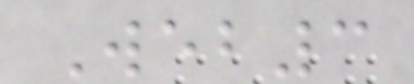Web3
